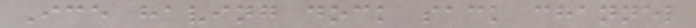Ice having dock sack channel
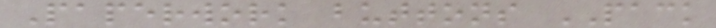Paperwork buttons PACK
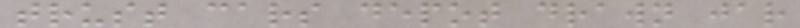trust cars depot drawn jar
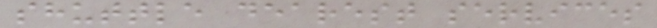shuttle dearest services
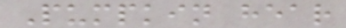Pumpkin hear
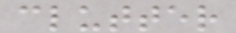clutter
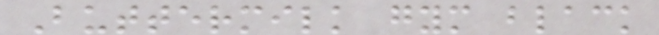Buttermilk gym black
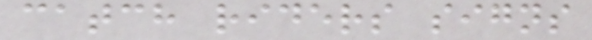catch riders signs
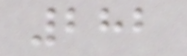282
